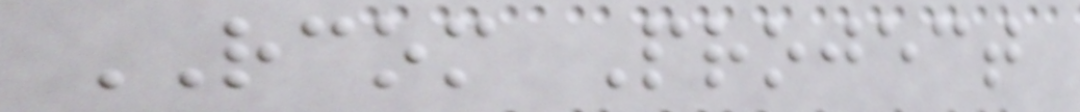RCOM Project
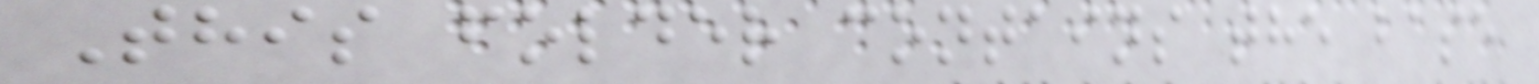This folder contains the base
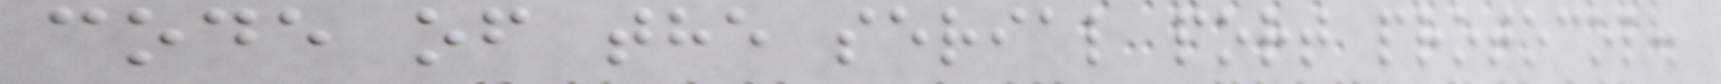code of the serial port protocol.
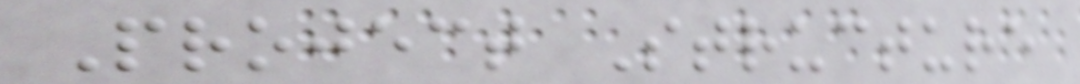Project Structure
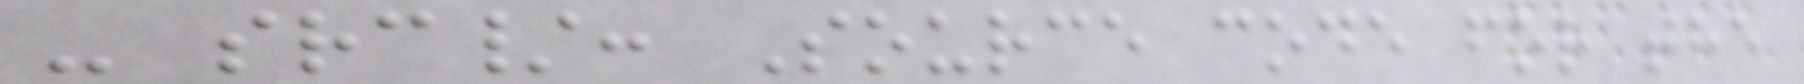- src/: Source code for the
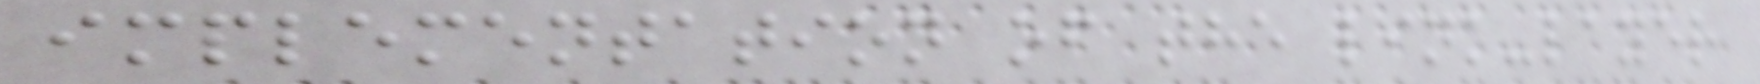implementation of the link-layer
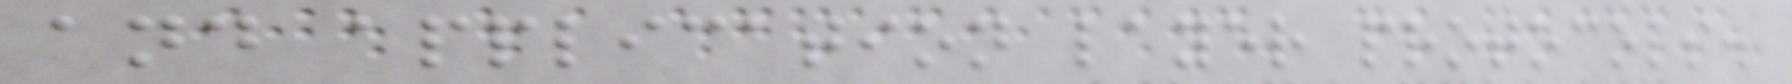and application layer protocols.
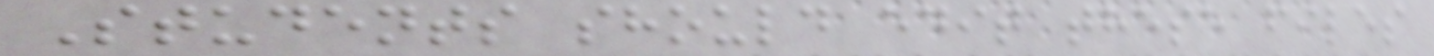Students should edit these files
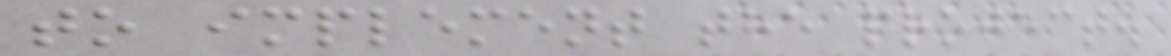to implement the project.
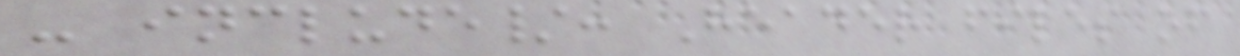- include/: Header files of
